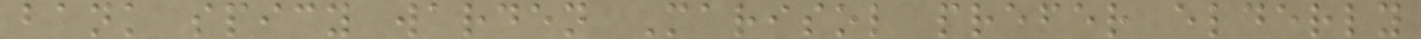bank spicy warden Marisol prefer elderly
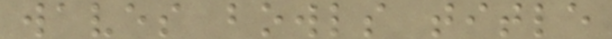waves bowls title
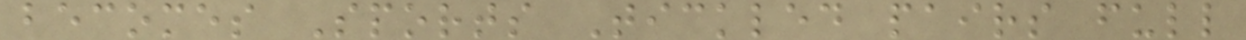becomes Sports Tickled pairs full
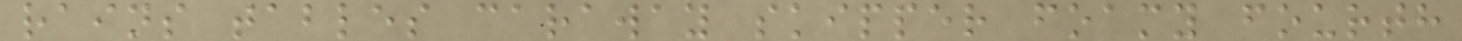rains tables caraway skipper foamy fourth
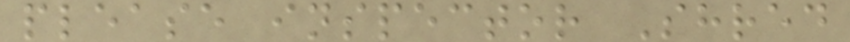please inspector Shred
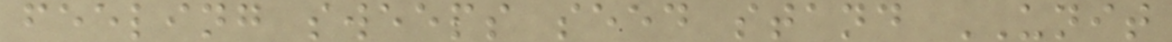feeling sweeps seed stand UNIT
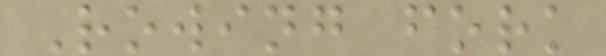Rowing fork
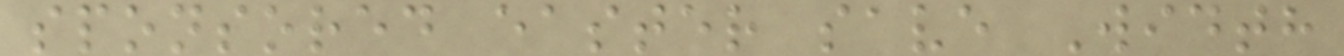sponsored easter save Width
